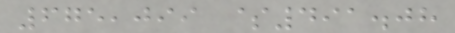675,099 $491.08
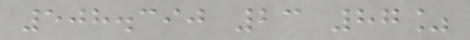508.390 23 87%
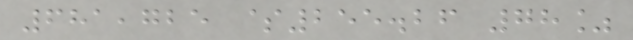681,725 $255.26 78%
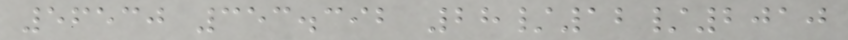56530 353.392 28/12/2010
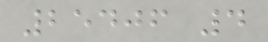25406 4
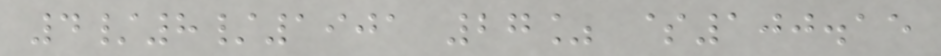4/8/1901 27% $100.15
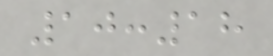10:18
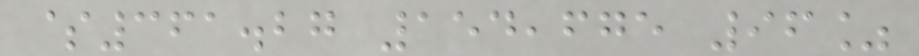$361.27 154,675 96%
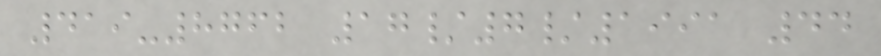419-8762 17/7/1991 44
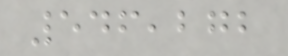546,272
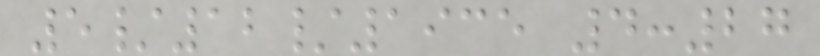5/12/1935 4:27
